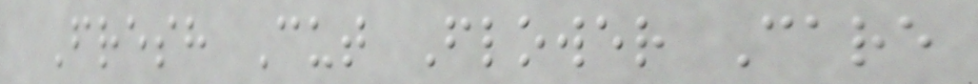Fresh Cut Flower Care
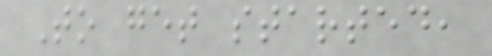To get started,
